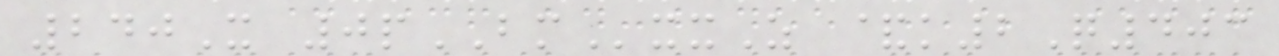240X 0pBMxxZ &k2Q403
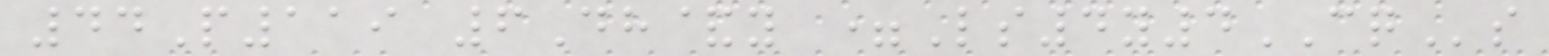44P119 6Dh&y =Ls4y4CQs
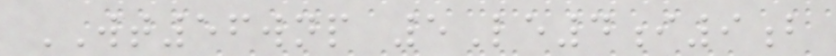WT56wnp 5Le4i9b
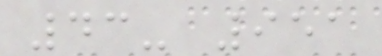43- 951
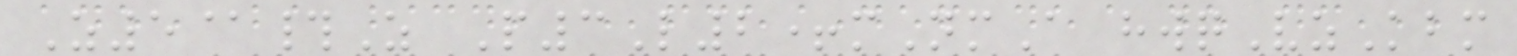Z5@#Z P3L2+mNmA hwqVzKbm
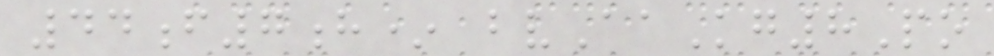44f7h* bvAaKg8Po
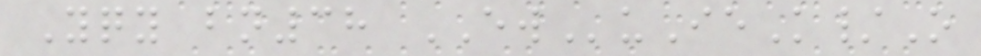Yqy bn38 EWuIeK/O
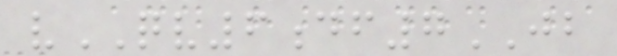vQV6df7JB
